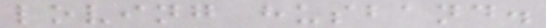loving husband.
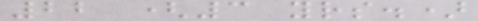22 (3 yrs.)
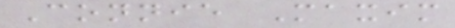Connie Maxim
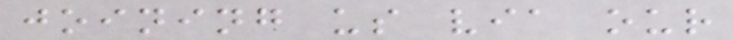joining us via our
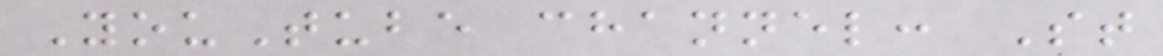YouTube channel: St
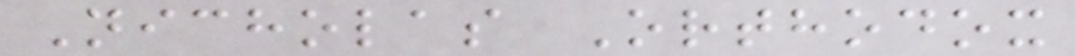Nicholas Orthodox
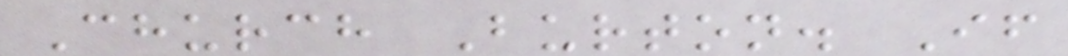Church Burton. If
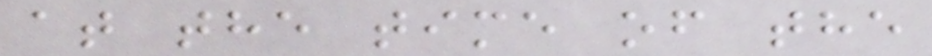at the time of the
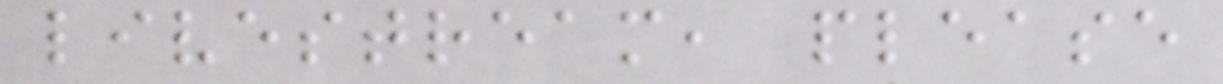livestream, please
